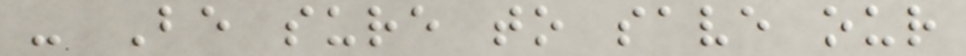- Be sure to save our
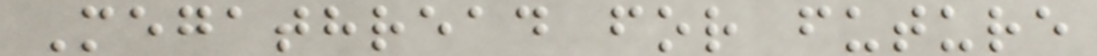Megathread for future
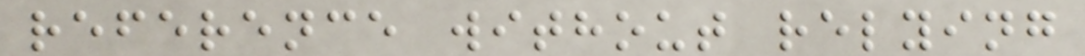reference without relying
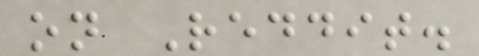on Reddit.
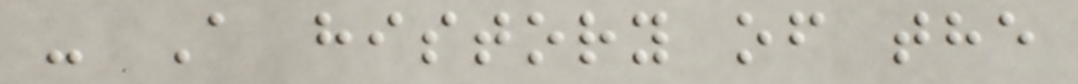- A history of the
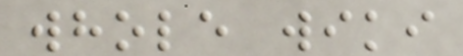whole wiki
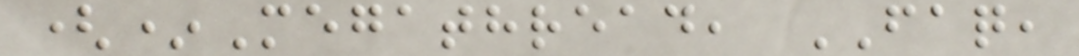(*Megathread, FAQ,
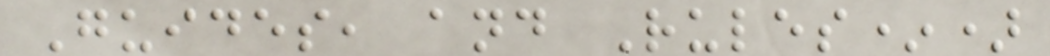Guides, and Rules*)
